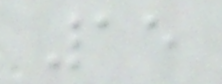15
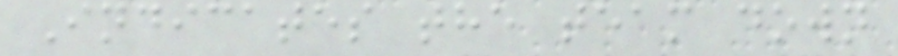Indicates the team down
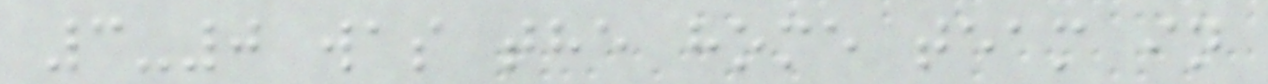3-0 was the home team in
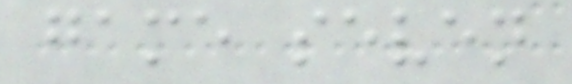game seven
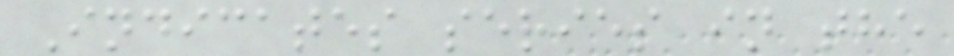Indicates series in the
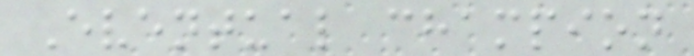Eventual champion
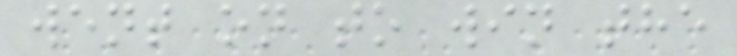went on to win the
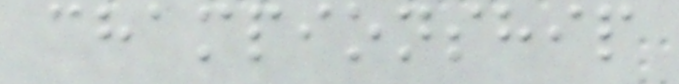championship
